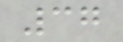37
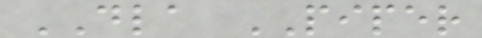DLA PIPER
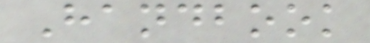Handbook
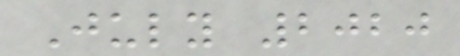July 2020
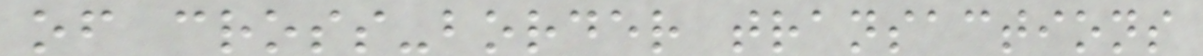of cross-border transactions
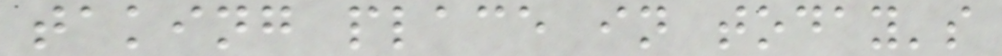taking place in today's
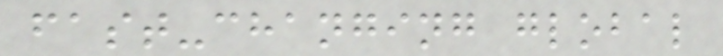fast-changing global
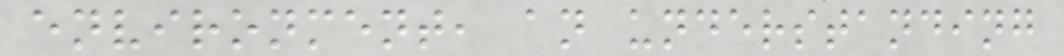environment, an understanding
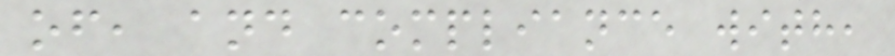of, and compliance with,
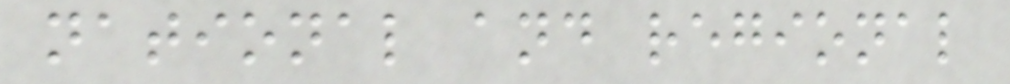national and regional
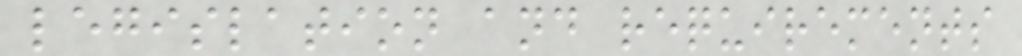legislation and requirements
